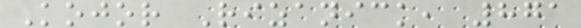Kojor Rizanick, 871
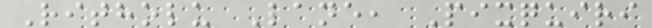Ritholu Lane, Pixquiri
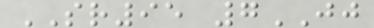SR95 7JJ
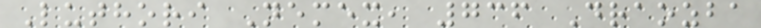Luthori Nemex, 736 Draozba
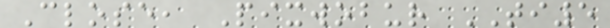Close, Pixwobur TI5
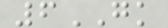6GK
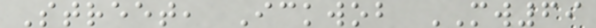Street, Ickwob MW69
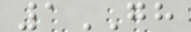1GH
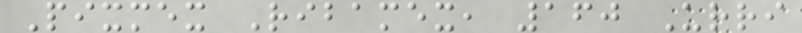Pixmex Ribamex, 160 Urri
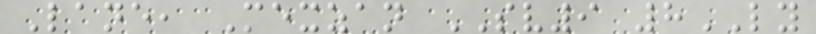Lane, Mexzan SV9 8LY
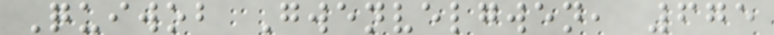Quiwob Gwenvelgwen, 675
